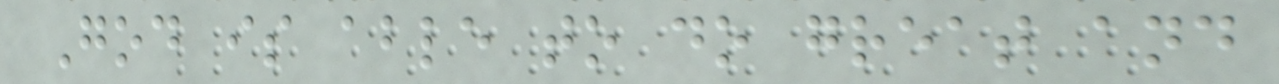God is able to do great and
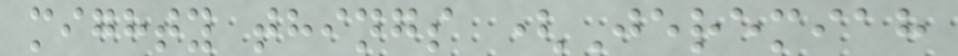mighty things (Jeremiah
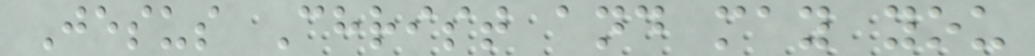Jesus Christ and may you
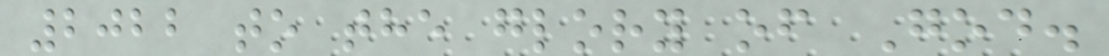2022 to the glory of God.
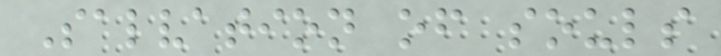Salvation of souls
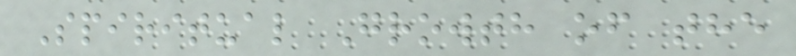Spiritual Growth of the
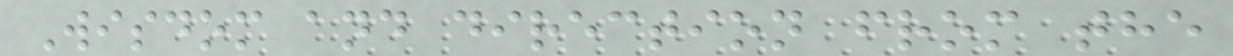Wisdom and direction from the
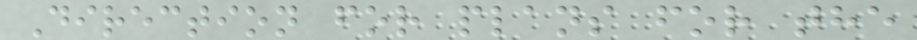Direction for plans for the
